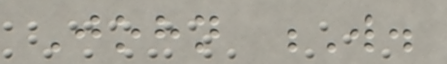John W.
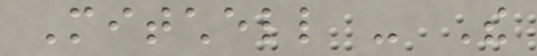Mitchell - The
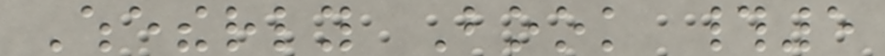Whetherly Book #5
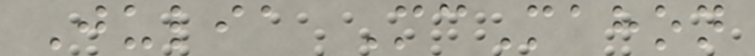Julia McMahon
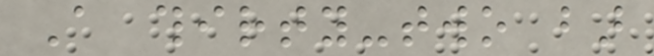A thirty-two bar
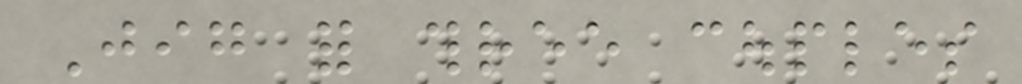Jig for three couples
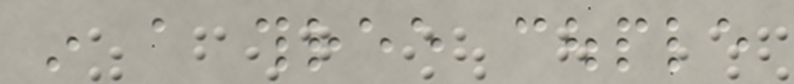in a three couple
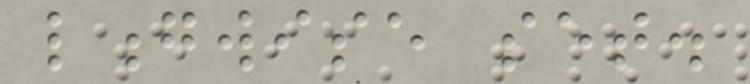longwise set.
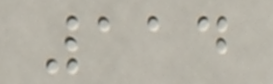114
